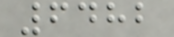6482
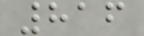816
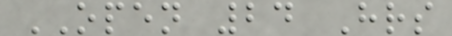OPEN 24 Hrs
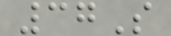37S
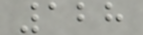128
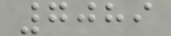7089
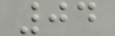04
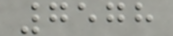7578
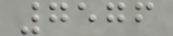7576
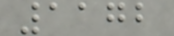1172
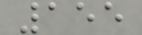155
